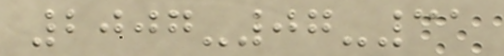2007-07-31
